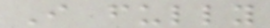I fully
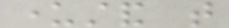understand that
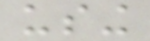using
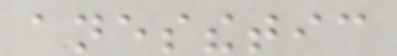anesthetic
